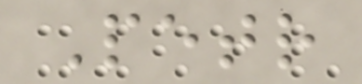Petr
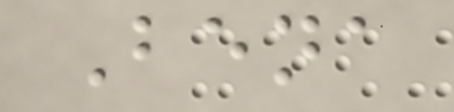Bena
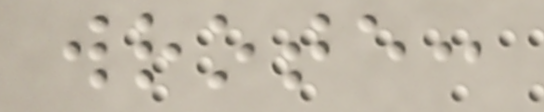wrote:
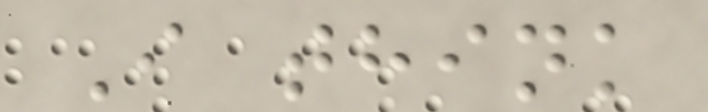I think
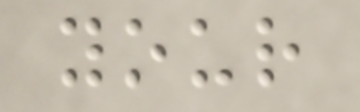your
